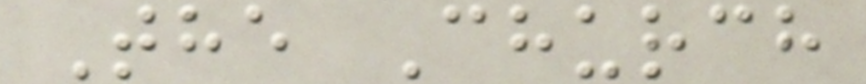The Church
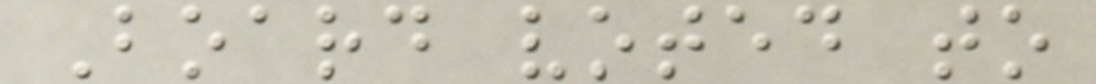Board voted to
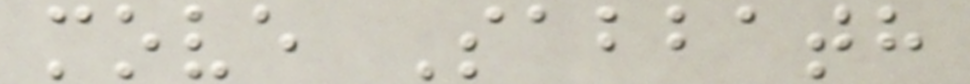move Sabbath
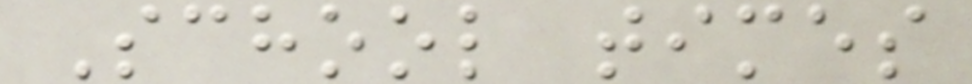School times
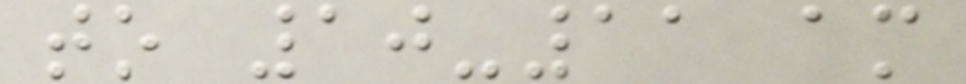to 10-11 am
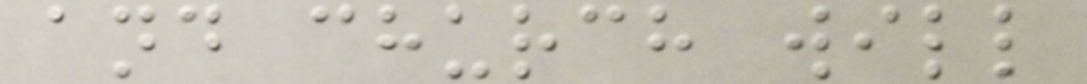and church will
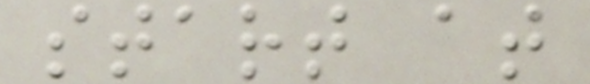start at
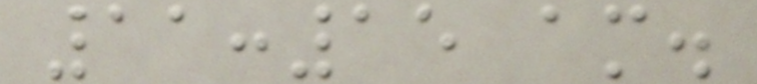11:15 am.
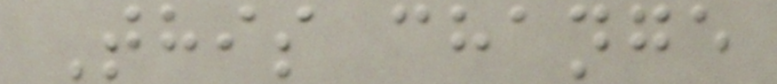This change
